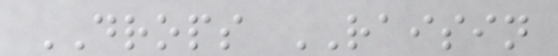DROPS RAISIN
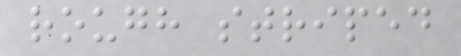rough striped
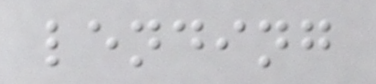lending
